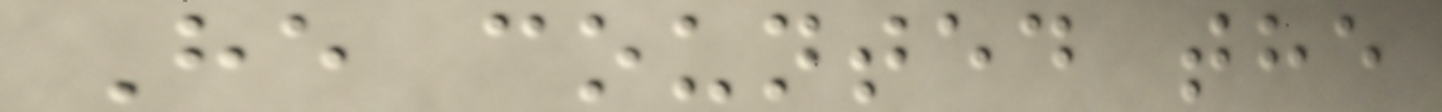He counted the
